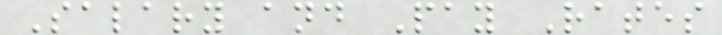Salary and Pay Rates
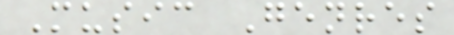Music Genres
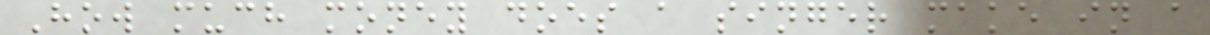How much money does a singer make in a
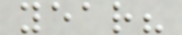year?
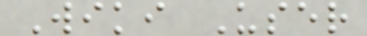Wiki User
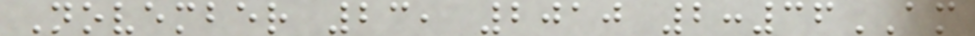November 23, 2010 2:36AM
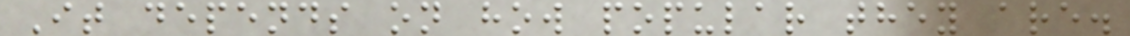It depends on how popular they are.
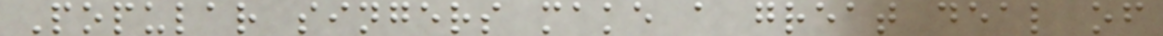Popular singers make a great deal of
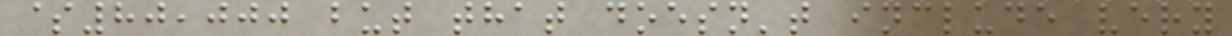$80,000 but that doesn't include very
